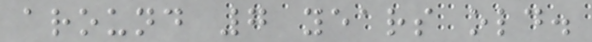around 7 years old.
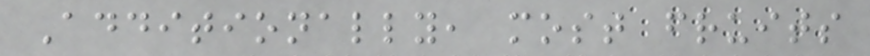Additionally, most fruits
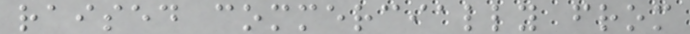raised commercially from
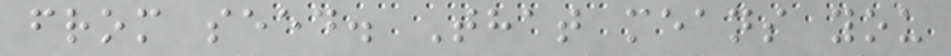from seed. That means you
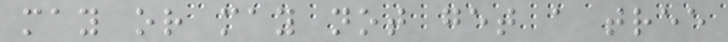may or may not get a tree
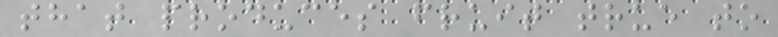that produces fruit true to
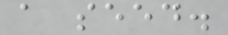a seed.
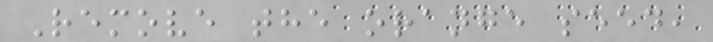Remove the orange seed,
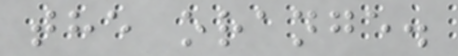the orange.
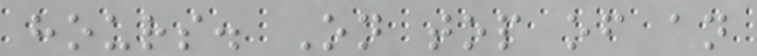hours. On top of an
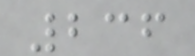236
